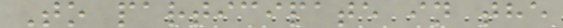To participate in the
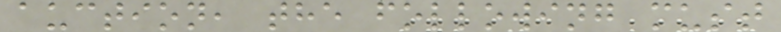auction, the following must
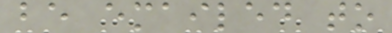be emailed to
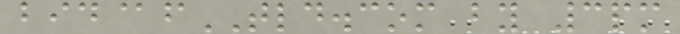bid@fTLD.com by 3pm
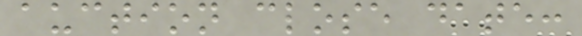auction close date:
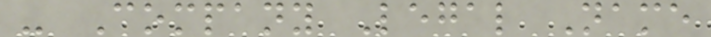- Company Legal Name
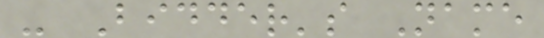- Bidder's Name
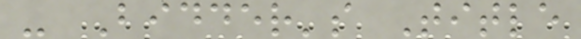- Bidder's Title
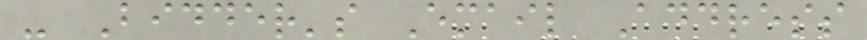- Bidder's Email Address
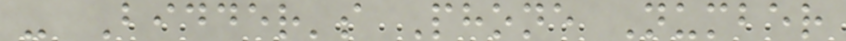- Bidder's Phone Number
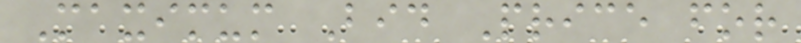Maximum Bid Price for
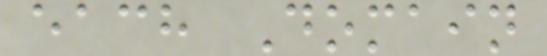each Domain
